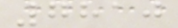7810
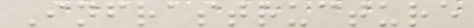Infrastructure
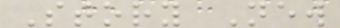Story New
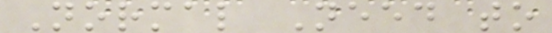Normal Need to
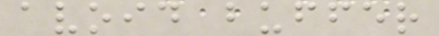avoid buffer
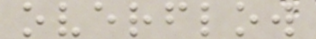overflow
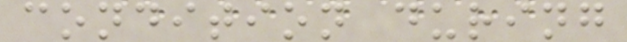condition during
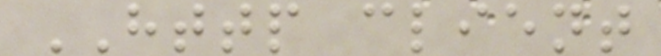HTTP client
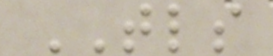TLS
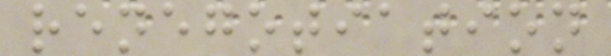renegotiation
